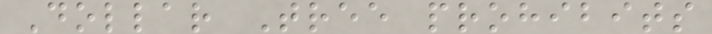Dollar Tree prohibits
